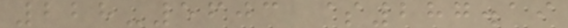228-5603 $287.19
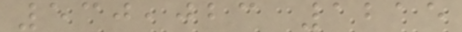530,023 1215
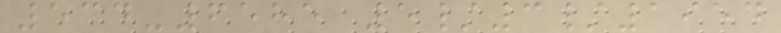534-6585 5/3/1954
